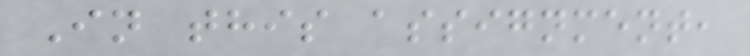In this assignment,
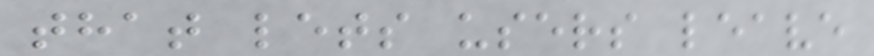that lets users leave
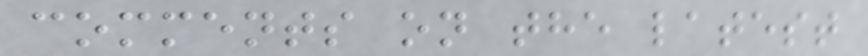comments on the latest
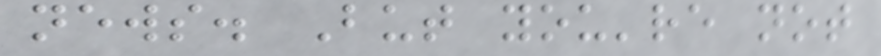news. But you're not
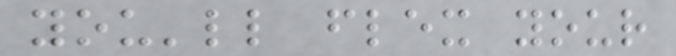you'll flex your
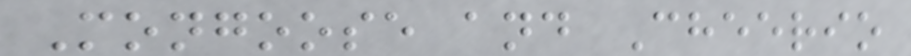Mongoose and Cheerio
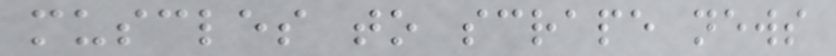muscles to scrape news
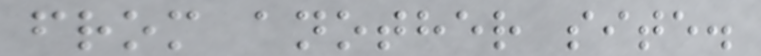from another site.
